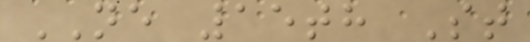NE 15th St
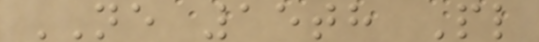NE 15th Pl
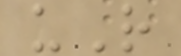uR
